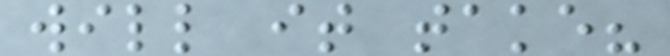will it take?
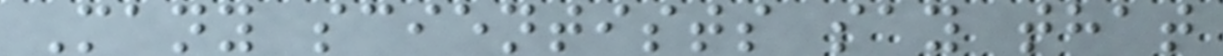Many scientists say that
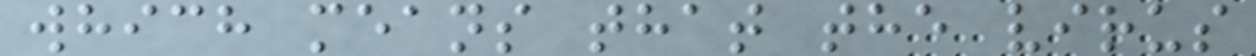which means that the virus
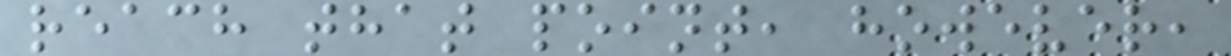reach that point, however,
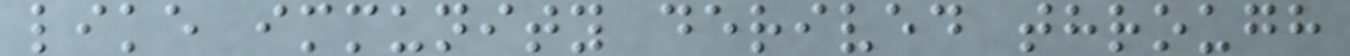like immunity derived through
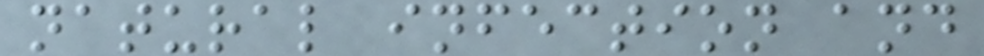natural infection and
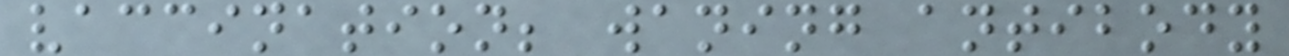vaccination; waning antibody
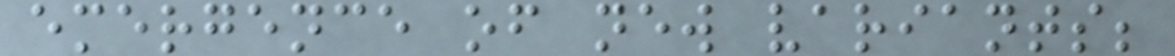emergence of new variants;
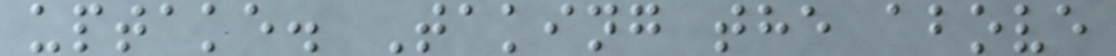uptake. Taking the above
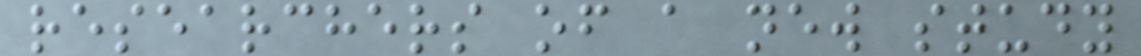researchers of a new study
